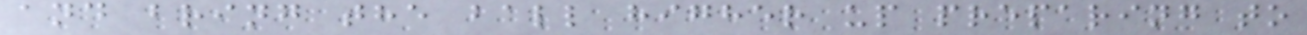and bring the ball higher up preparing to
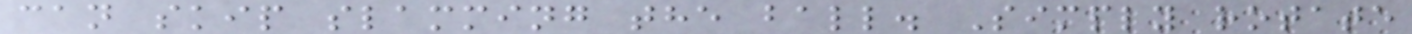can skip slamming the ball. Simply rotate
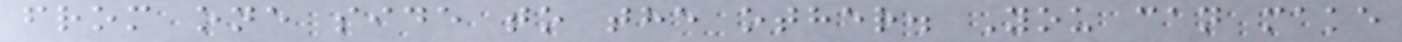from one side to the other. You can make
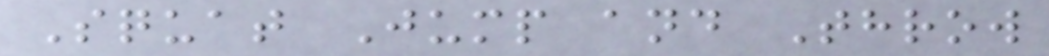Squat Jump and Throw
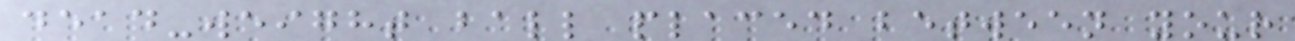dead-weight ball placed between your
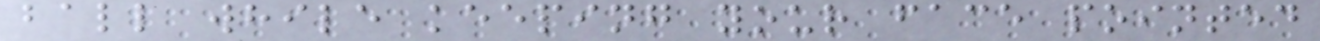ball while keeping your face pointed
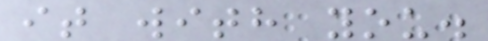it with you.
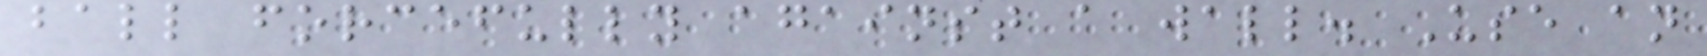ball forcefully against a wall. Use an
